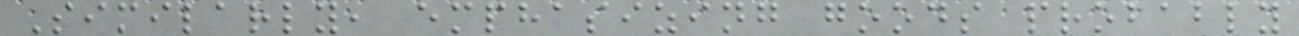Similarly, emphasizing goods probably
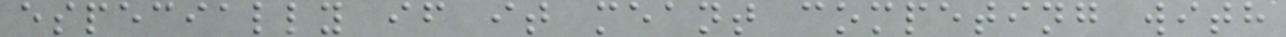especially if it meant competing with
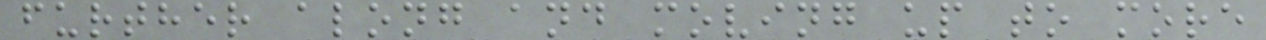further along and moving up to more
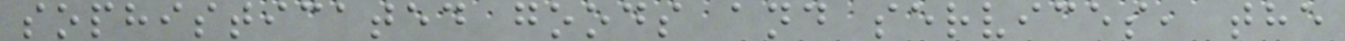sophisticated goods and services, the
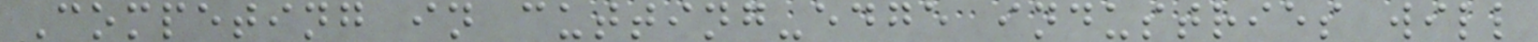Competing in cutting-edge industries will
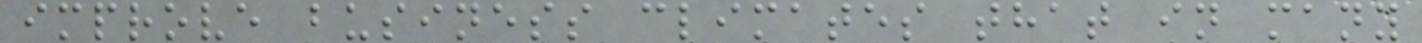improve business climates that in many
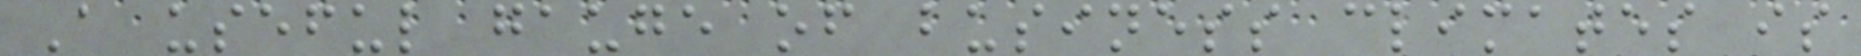A useful gauge of business climates is
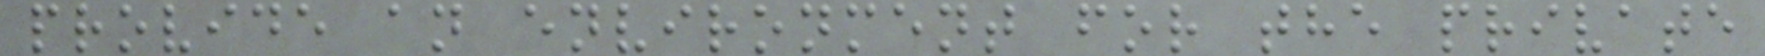provide an environment for the private
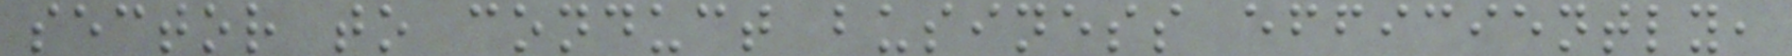sector to conduct business efficiently,
